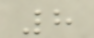8
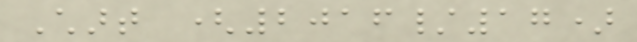Chart (2016/17)
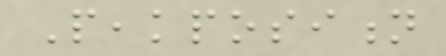Peakposition
